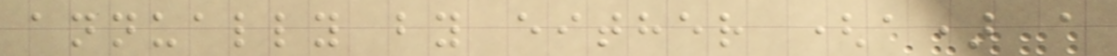annually by either (a) a
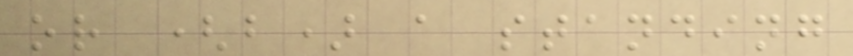or (b) a standing
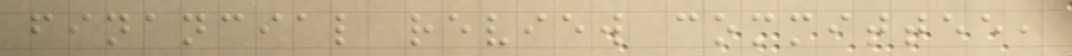financial review committee,
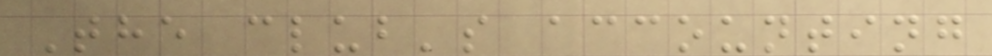The club's accounting
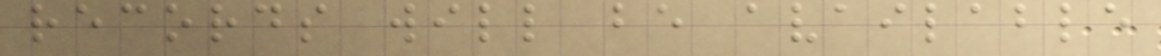records will be available
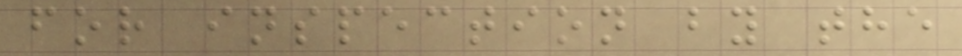for inspection by the
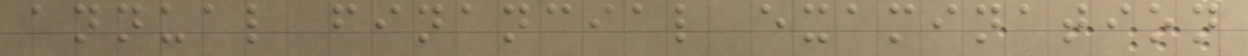annual financial examination
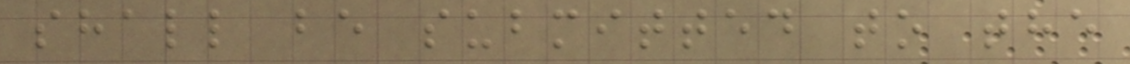shall be submitted to the
